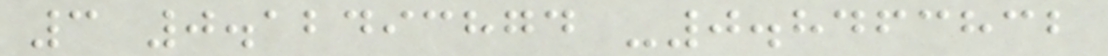3 0.12493874 -0.8463832
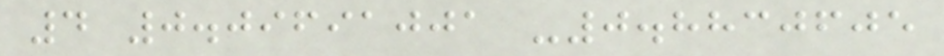4 0.09691001 -0.8830605
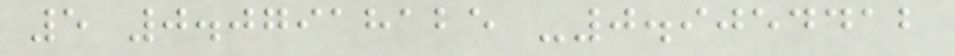5 0.07918125 -0.9054412
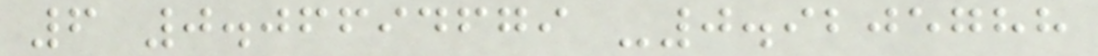6 0.06694679 -0.9205788
